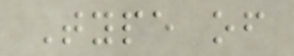Type of
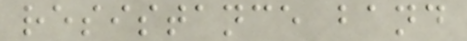resistance band
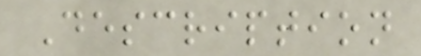Description
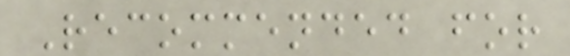Recommended for
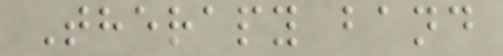Therapy band
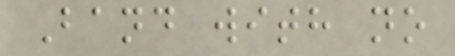Band with no
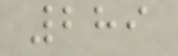289
